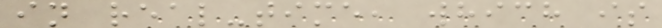in real-time, which is
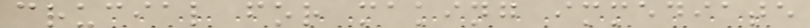crucial for making immediate
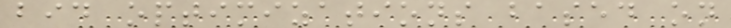bid optimizations based on
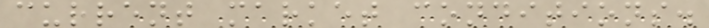current market conditions.
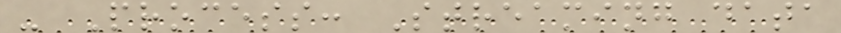- Process: Streaming data
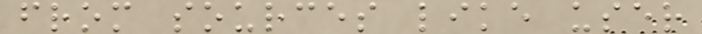from sources like user
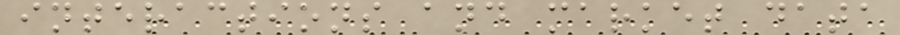interactions and market data
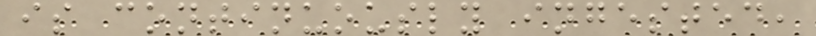is continuously ingested,
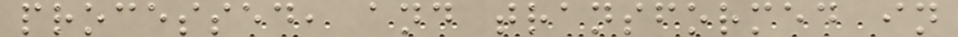processed, and transformed in
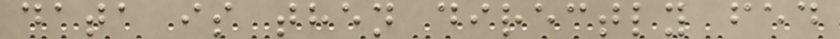data is then directly fed
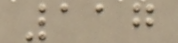117
